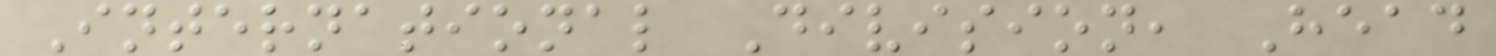International Division, Head
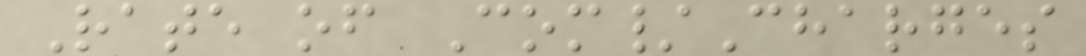Rate of Com/Charges
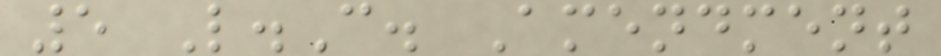5 L.C. Amendment
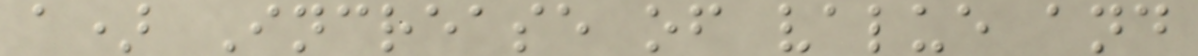a) Increase of value and
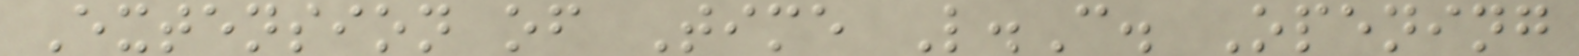Extension of Time L.C. Opening
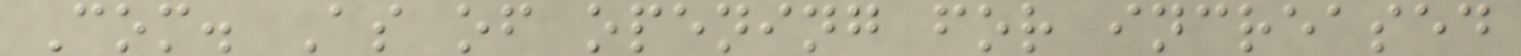Com. As of opening for increased
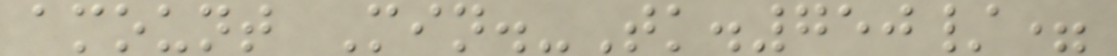amount Min.-Tk.750/=
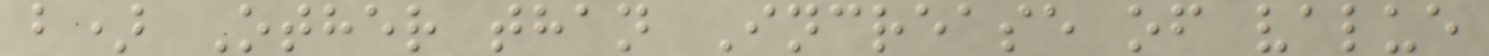b) Other than Increase of value
